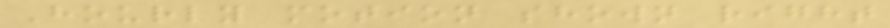Hourly motion shown right
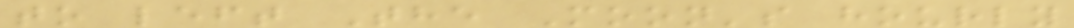to left The Moon's hourly
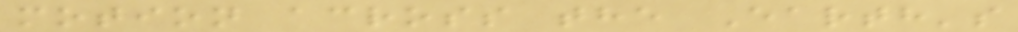motion across the Earth's
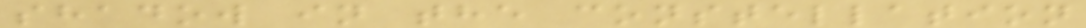shadow in the constellation
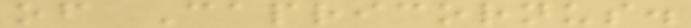of Capricornus.
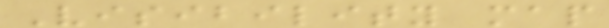Visibility map
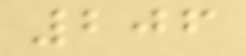206
